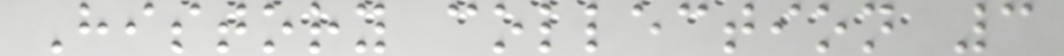History collection 3
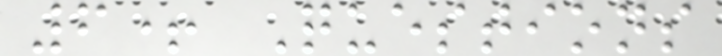6+ Questions
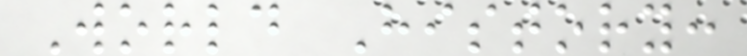World History:
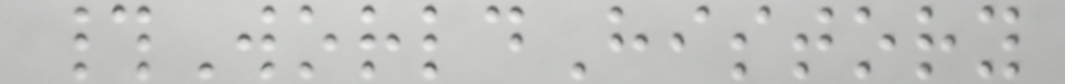#WorldHistory
